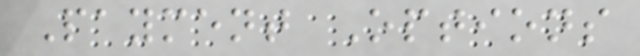Payment Options
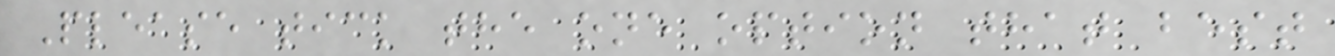Please tick the one option that best
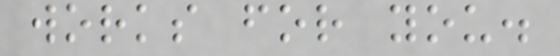works for you.
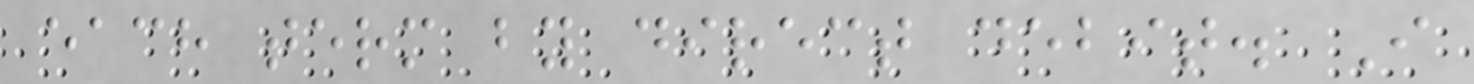each term by direct debit. I
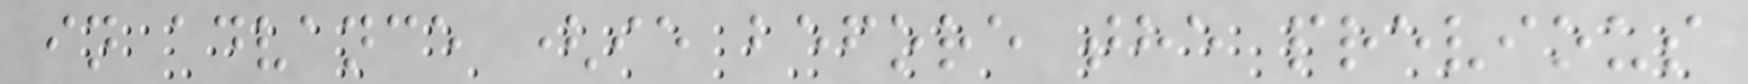in advance (ie before the previous
